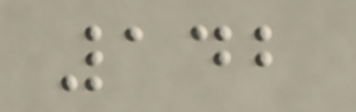142
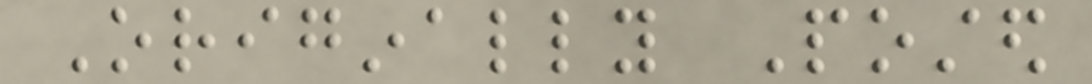Originally Posted
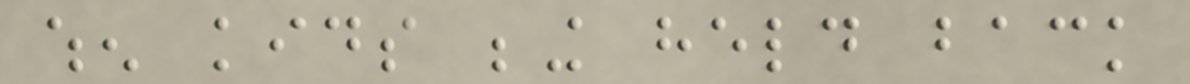when kids being held back
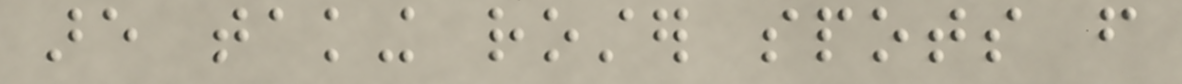are taking roster spots from
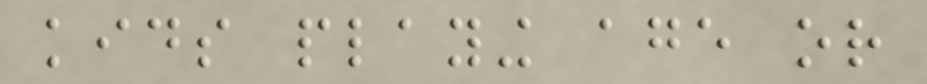kids playing age or
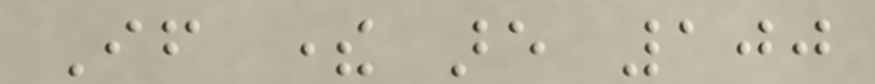If there are 100
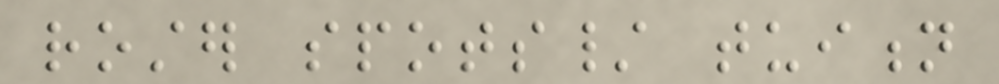roster spots/ tuition
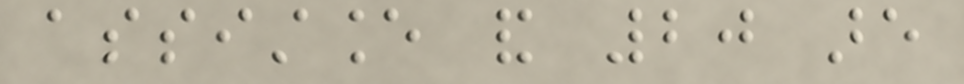assistance and 20 are
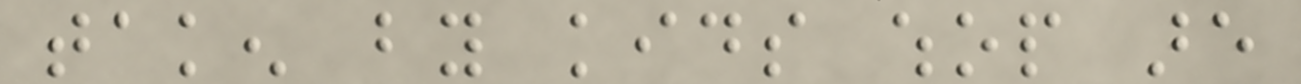taken by kids whop are
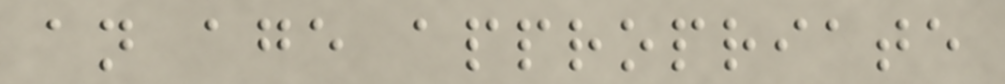an age appropriate
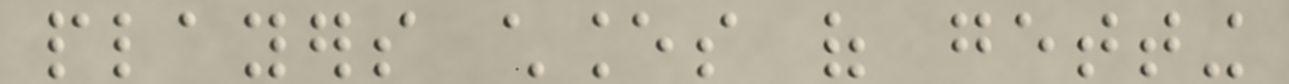players chances of getting
